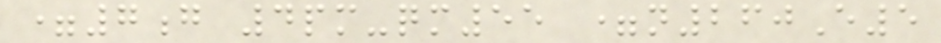=7g 4pm-qm55 =n260E5
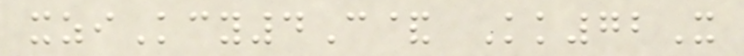xziKcy4C& Kk72X
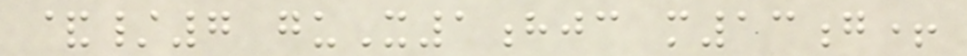&/7 guX1hjc m13g+
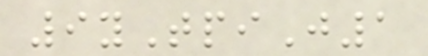9yTpiJ1
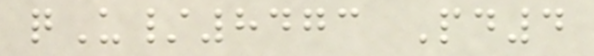qU/8473 Pd4
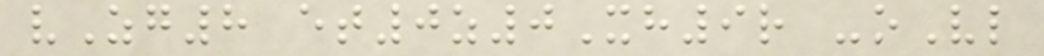vZg8 et0z0Xh9r -oVl
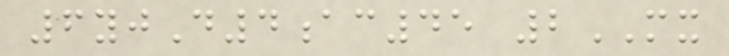6yjD4ac45 2MX
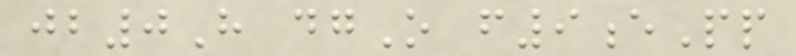jb0H dgO f9ePp
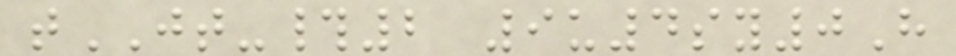tJT-#2 9u4sy0H
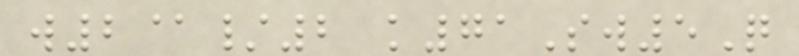w2@/2 k71Sw5Q
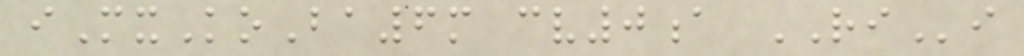iMxKoBa6m cv0a RIi
